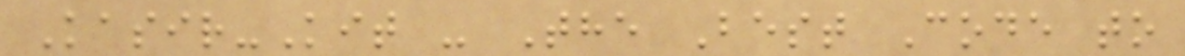Kasir-Kit - The Best Code to
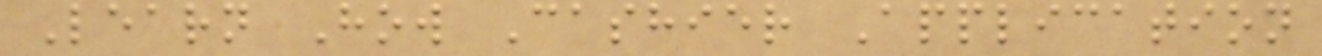Learn How Cashier Application
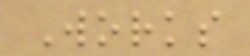Works
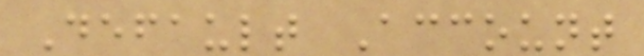Default Account
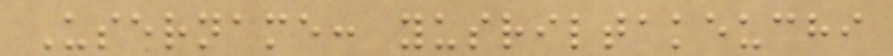Username: yusriltakeuchi
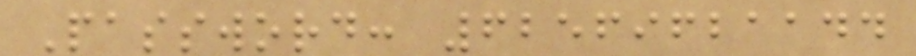Password: 62569621144
